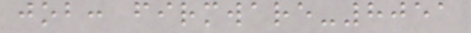job: firmware-8051
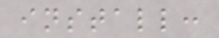install:
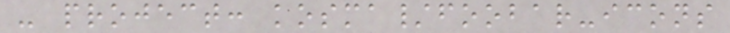- project: kosma/foobar-icons
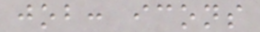job: icons
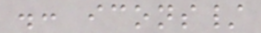.: icons/
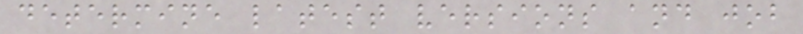determine latest versions and job
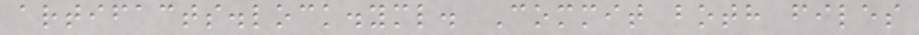artifacts.lock.yml. Commit both files
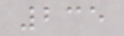235
